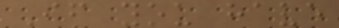If you have
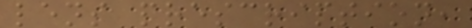lens prescription,
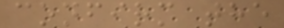confirm the
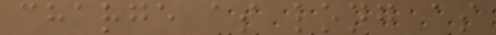charge as long as
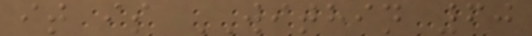it is WITHIN 60
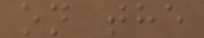on the
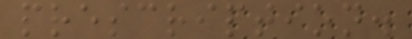prescription.
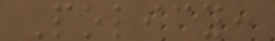Policy:
